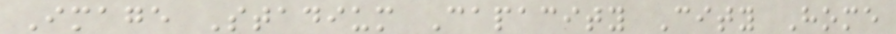Image Stadium Capacity City Home
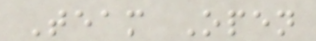Team Open
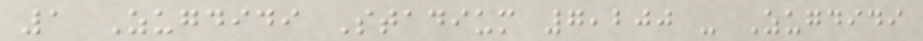1 Zugdidi Stadium 7,200 - Zugdidi
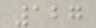127
